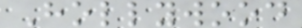Hollywood
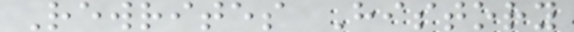Rewrites History
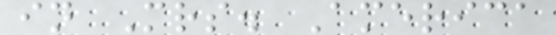in Mrs. America
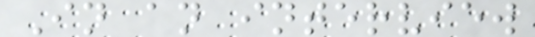In an interview
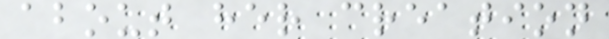about her creation
